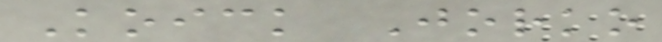Koick Jorko
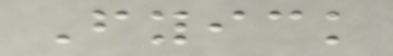Fyick
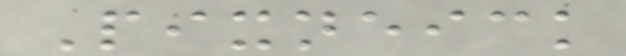Pixneick
